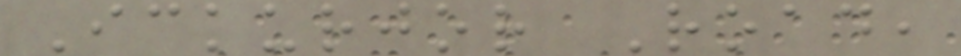Ickurjor Road,
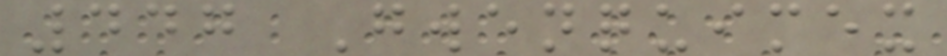447 Gwenquimex
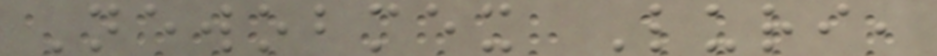Newobmex Luri,
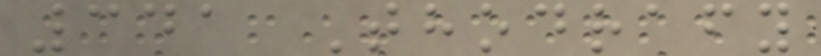341 Thodrafy
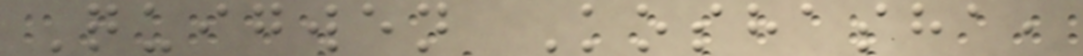Quigwen Koshasha,
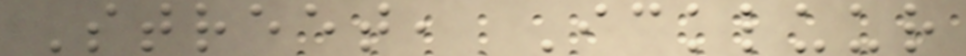Street, Ickluur
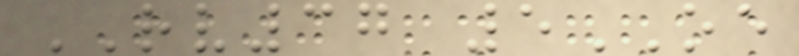RV37 5OE
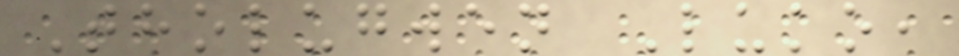Tholugwen Luko,
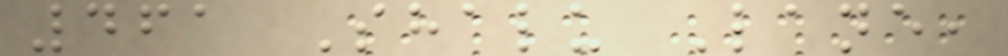461 Shalu Lane,
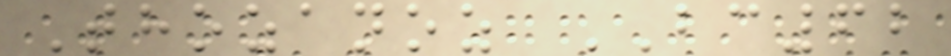Thozanoz BC62
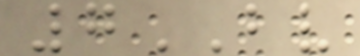7BV
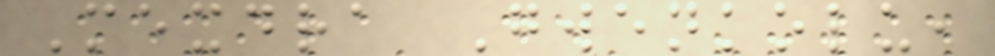Mexdra Gwenkolu,
